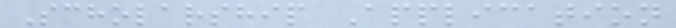Scholarship Application
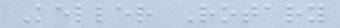Keller Rotary
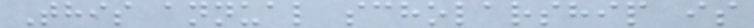This annual scholarship is
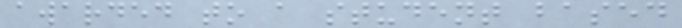awarded to a student based
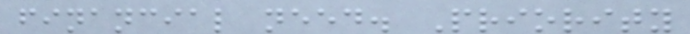financial need. Priority
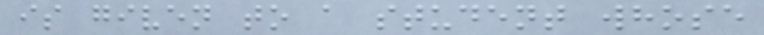is given to a student whose
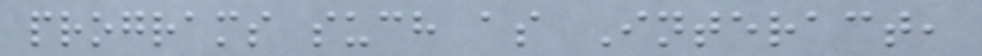programs such as Interact,
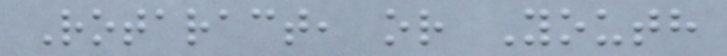Rotaract, or Youth
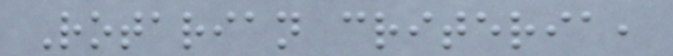Rotarian criteria,
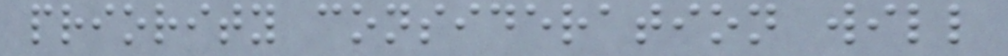priority consideration will
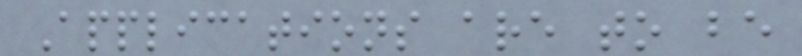Applications are to be
